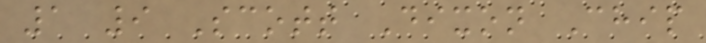1 9 Scott Dixon Chip
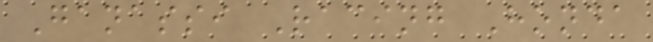Ganassi Racing Honda
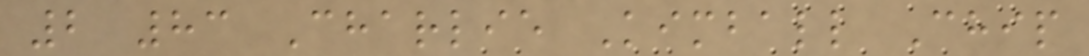2 83 Charlie Kimball Chip
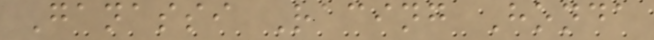Ganassi Racing Honda
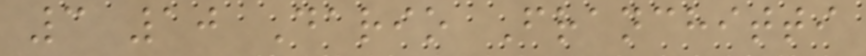3 10 Dario Franchitti
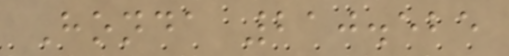Honda 210.525
